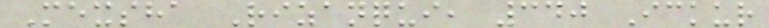Mexsha Rizanqui, 340 Ickur
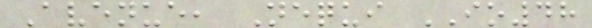Avenue, Nequi IO48
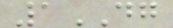1DG
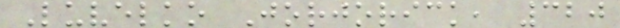Luvelko Jorjorick, 320
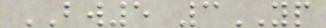BW5 3YP
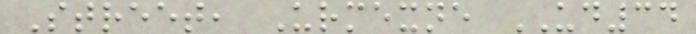Street, Urmexne UD34
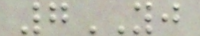7YJ
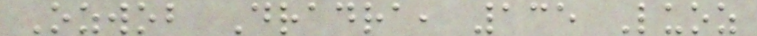Ozwob Dradra, 135 Luoz
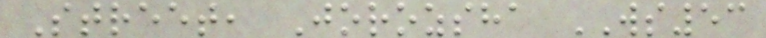Street, Jorozsha WS53
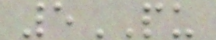5PU
